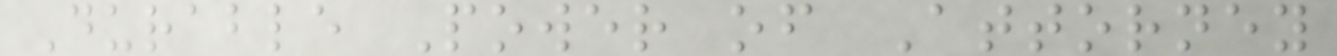Durable Power of Attorney
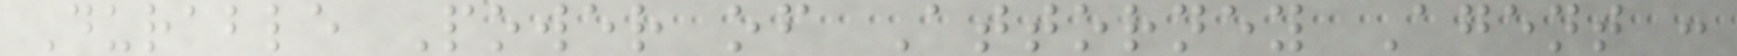Durable Power of Attorney Agent :
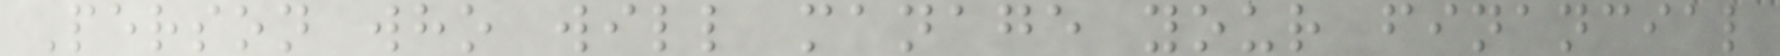Person who will manage your financial
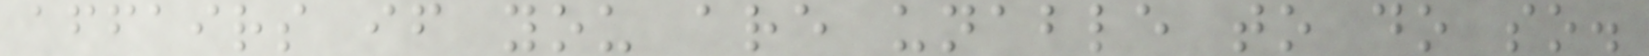affairs if you are unable to do so.
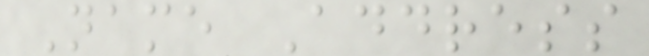Name Address
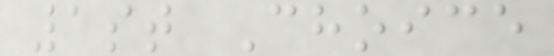1st Choice
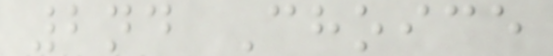2nd Choice
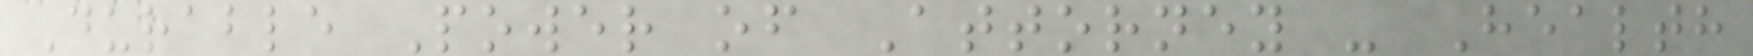Durable Power of Attorney - Health
